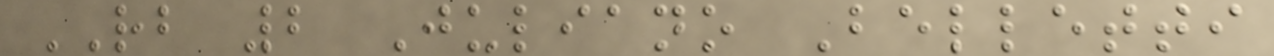RB 2 Juliano Belletti
